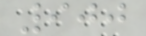900
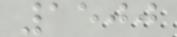1500
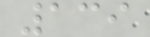139
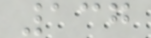137
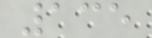135
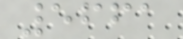5661
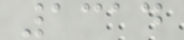1314
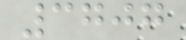3707
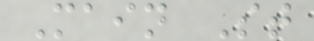Main St
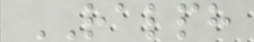RALPH
